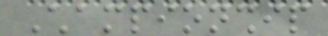Championship
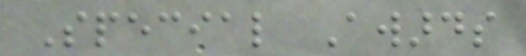Special Awards
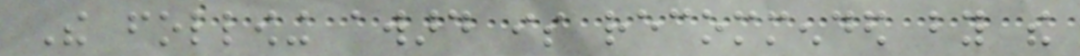The following award is recommended by the
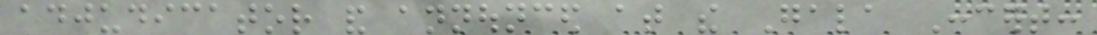adjudicator and announced at the Gala Concert:
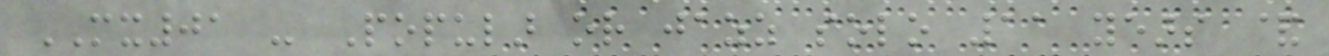MX01 - Popular or jazz solo 11 years &
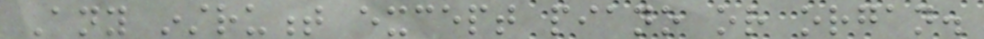Any instrument except piano or organ.
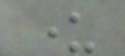under
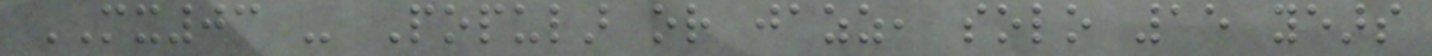MX03 - Popular or jazz, solo 15 years
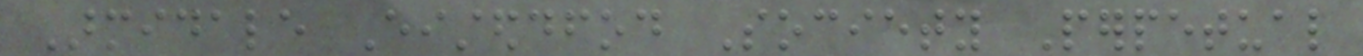Armidale Eisteddfod Society Perpetual
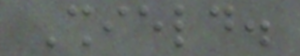Shield.
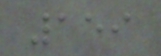159
